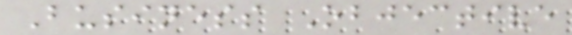Business Objective
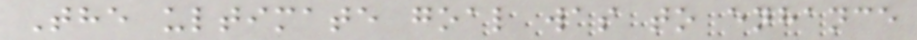The ultimate goal was to enhance
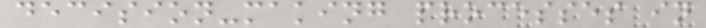decision-making processes in
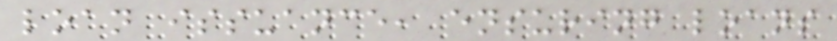loan issuance, ensuring loans
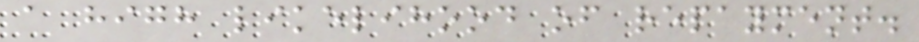a high likelihood of repayment.
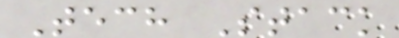Tech Stack
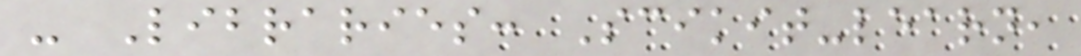- Libraries: Scikit-learn,
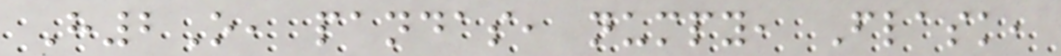H2O, pandas, numpy, Flask,
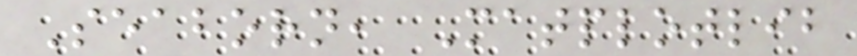Seaborn, Matplotlib
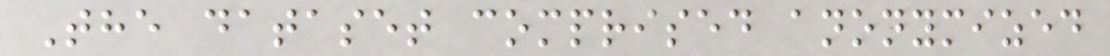The dataset comprised anonymized
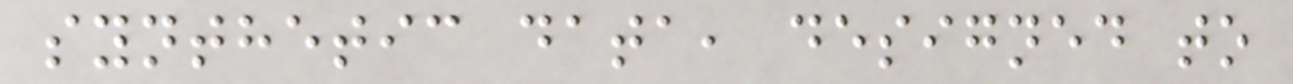synthetic data, designed to
